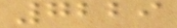7229
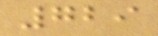729
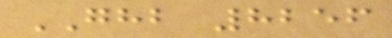GHB 8256
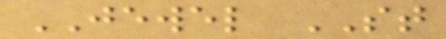JEWEL ST
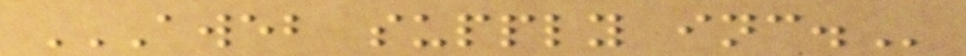AWEB SUPPLY INC.
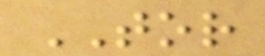TOR
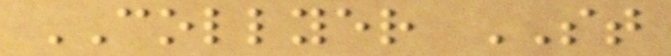COLLYER ST
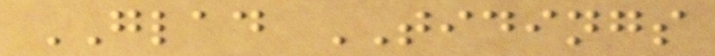GLAD TIDINGS
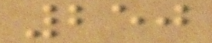250
